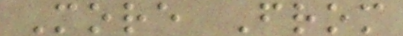More From
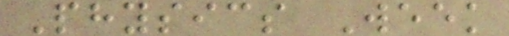Physics Week
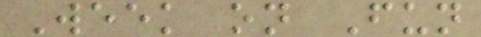Week on Fun
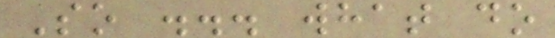So ... what do
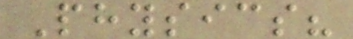Physics?
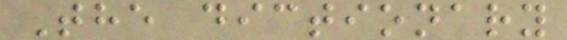The dictionary
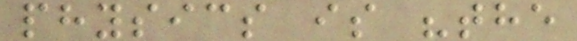physics is "the
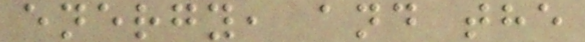energy, and the
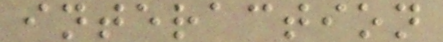interaction
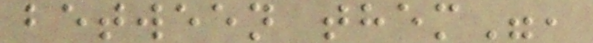between them",
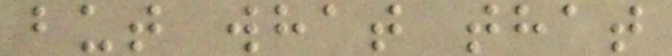but what that
